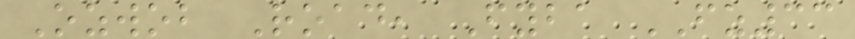Ozwob Road, Fyba FZ33
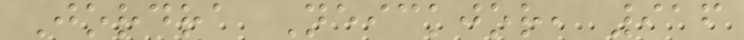Jordra Neickjor, 916
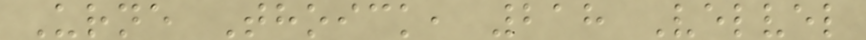Urne Thoick, 218 Velvel
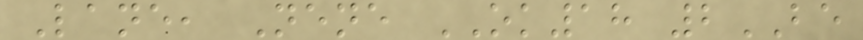Lane, Nene OK18 2BE
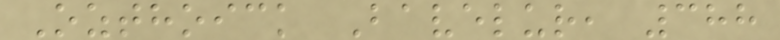Ozthoick Bavelur, 388
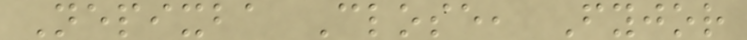Nepixba Close, Fyjor
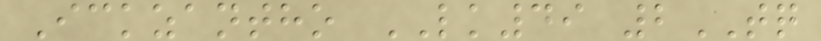Ickzantho LK49 2TQ
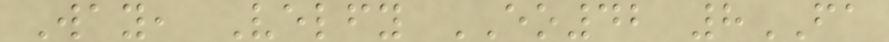Way, Velfy EO42 8FA
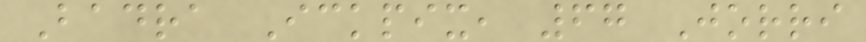Badra Ickpix, 67 Jorri
